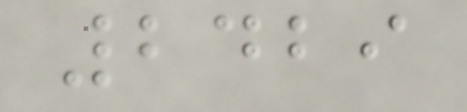2429
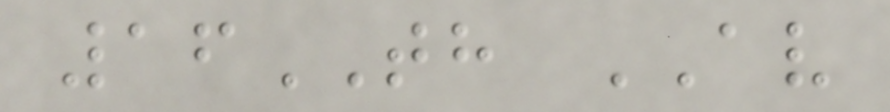16TH AV
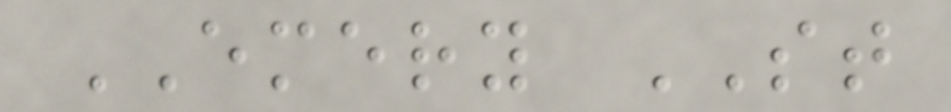EMERY ST
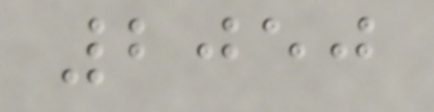2050
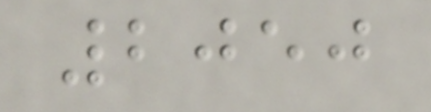2050
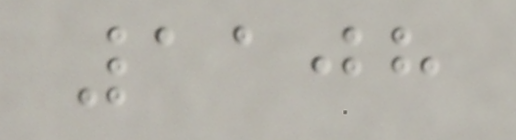1108
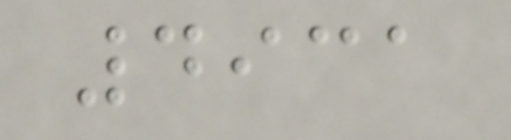4931
